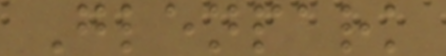Glenpark
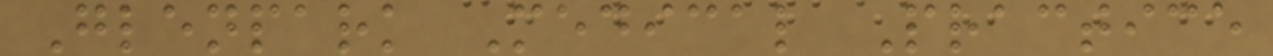Glenpark Medical Practice
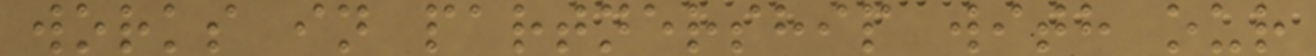works in partnership with our
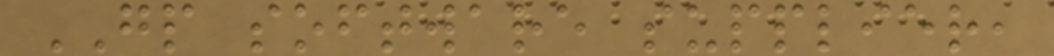GP software supplier,
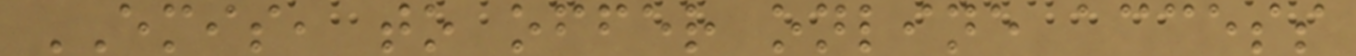EMIS, to offer online access
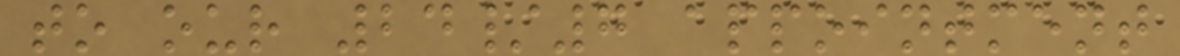to our 24/7 appointment
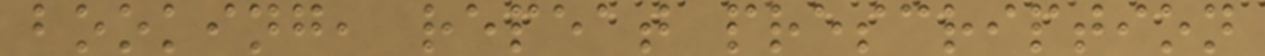booking, repeat prescription
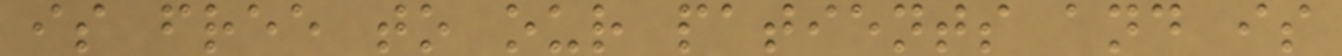is free to our patients and is
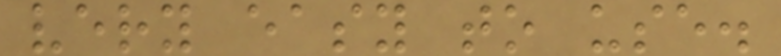very easy to use.
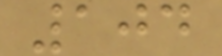104
